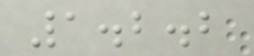1.2.2
